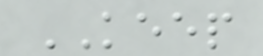KEEP
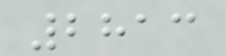2813
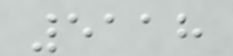5118
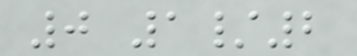0 1/2
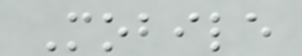Mobile
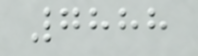7888
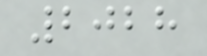2028
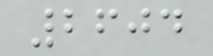2604
